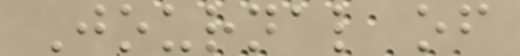Journal of
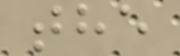the
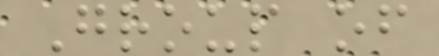Group of
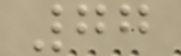77
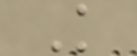K
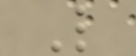L
